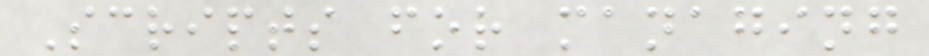Scripts for managing
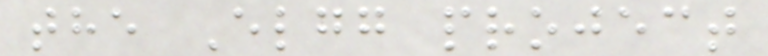the Elgg project
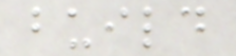build
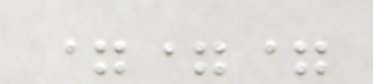===
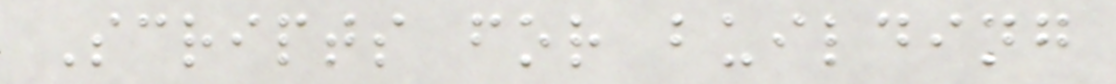Scripts for building
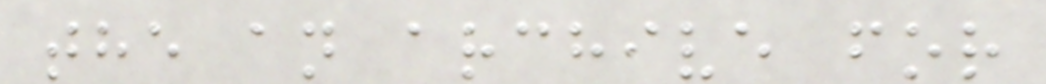the an archive for
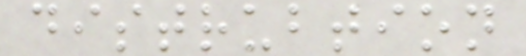distrubtion
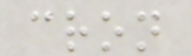cron
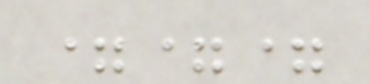===
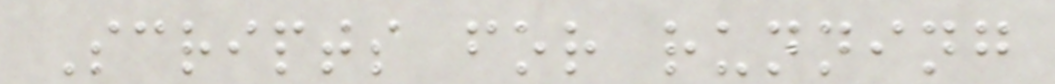Scripts for running
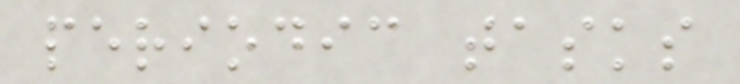periodic tasks
